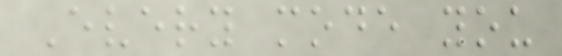Every mode you
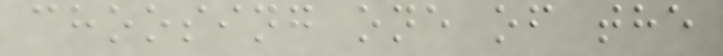choosing one of the
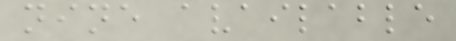nine available
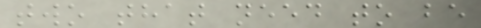two that need to be
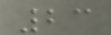23
